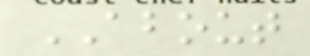ABOUT
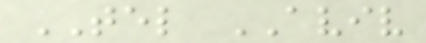TEL AVIV
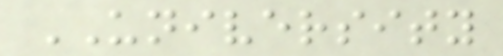UNIVERSITY
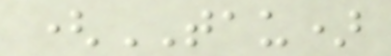(TAU)
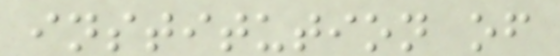institution of
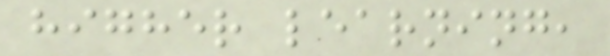higher learning,
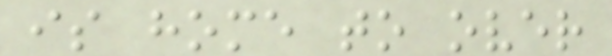is home to over
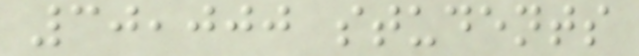30,000 students
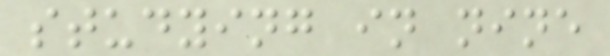studying in nine
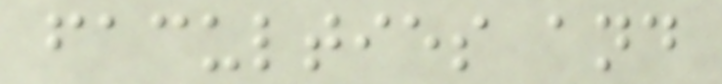faculties and
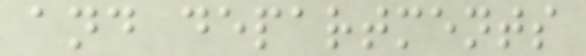and departments
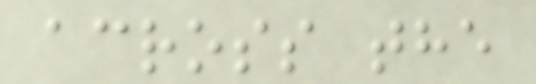across the
